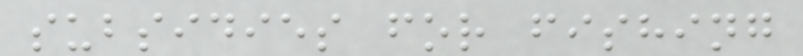subsidies for fishing
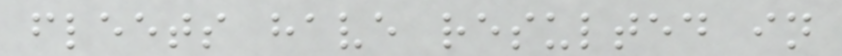fleets have resulted in
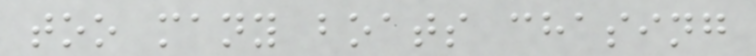too many boats chasing
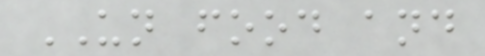UN food and
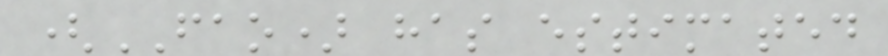(FAO) has estimated
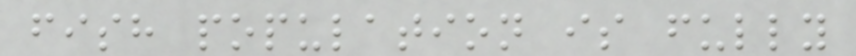fish population is fully
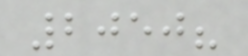2050?
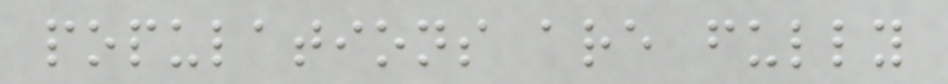populations are fully
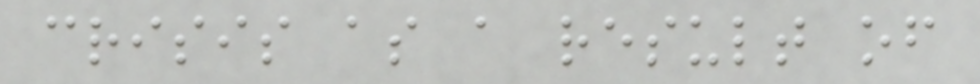crisis as a result of
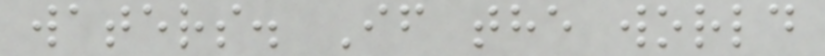waters. If the world
